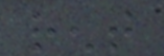rent
